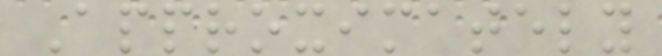Approximately
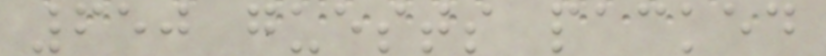650 guests packed
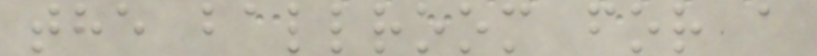the ballroom for a
